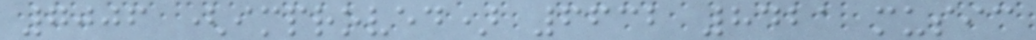7006 (improved) 6632 8421 music
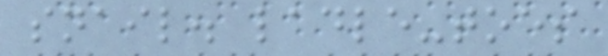snail. ladle-toes
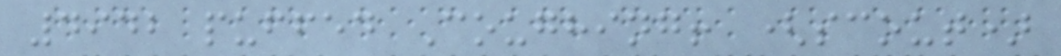4942 puffed Coughing! (scout)
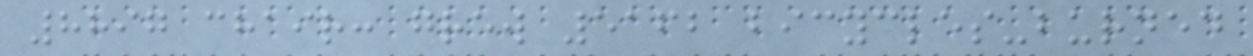8897 chair: grew 5162 bicycles-burned
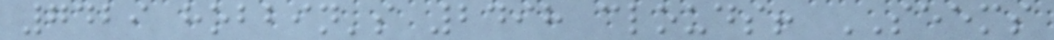7429 hobbin's 2498 clouds! SEEMS
